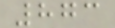873
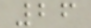26
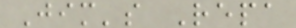Jim's Repa
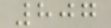807
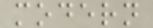modern
